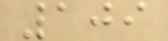109
